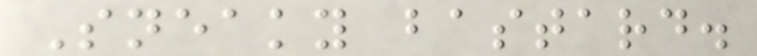Sneaky bastard.
